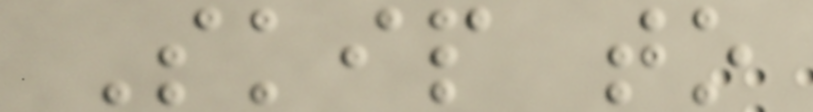Skip to
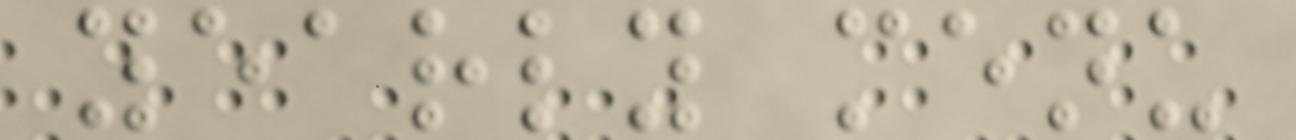yearly menu
